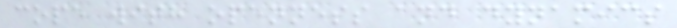cope with openness and dynamics
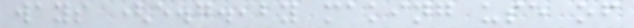ways (e.g.,by making use of
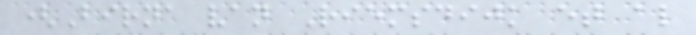(Birna van Riemsdijk et al
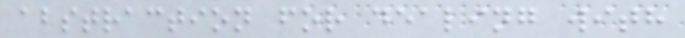abstraction for dealing with
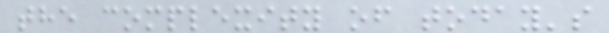the complexity of today's
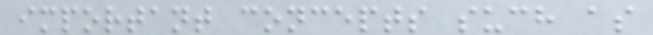important concepts such as
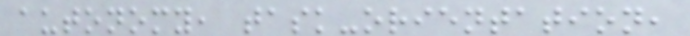autonomy, task-orientation,
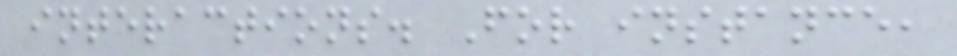interactions. For instance,
